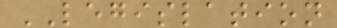LEGISLATION
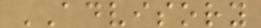ADVISORY
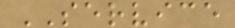SERVICE
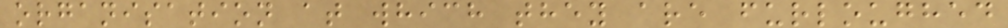organisation at which they are furloughed
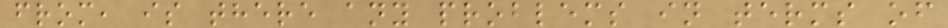from, is there any problems in terms of
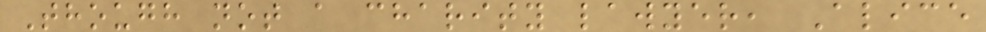Though not a charity lawyer, Alice
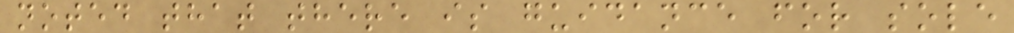noted that there is guidance for sole
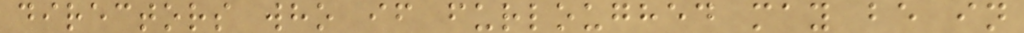directors who if furloughed may be in
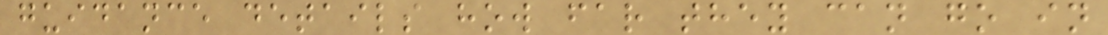guidance details how far they can go in
